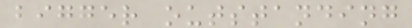bigger outstanding
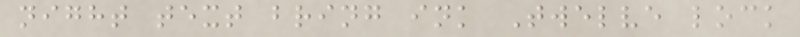night text bring ink Twelve lock
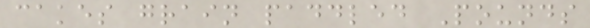cakes grain paddled Pounds
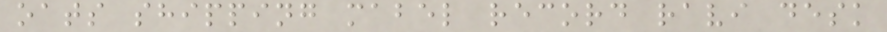oats shipping mabel record ravi desk
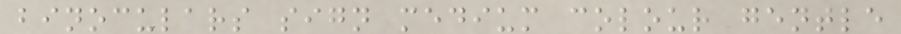binoculars sign medium colour gentle
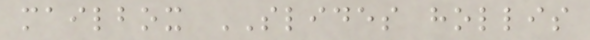mailbox SLIDES hollis
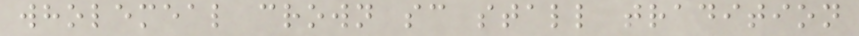wholemeal crown sc stall tradition
